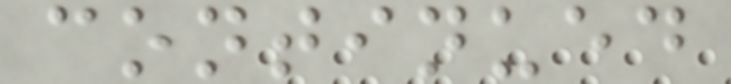continued
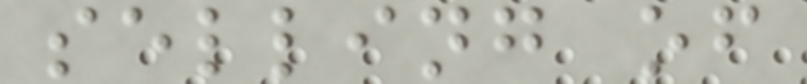selling of
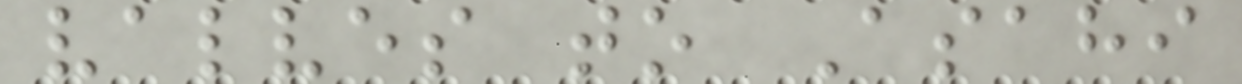valves to Asahi
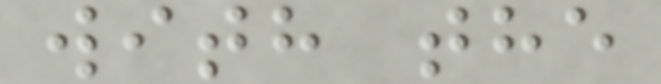with the
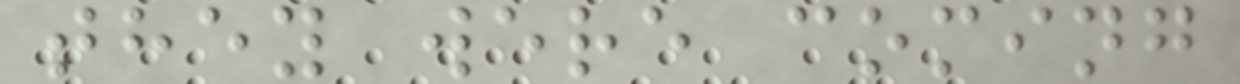they were coming
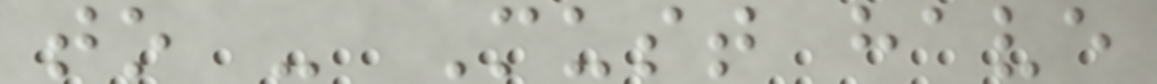to - Must have
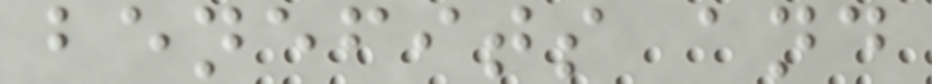benefits and
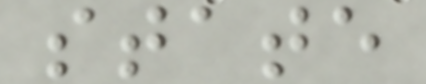state
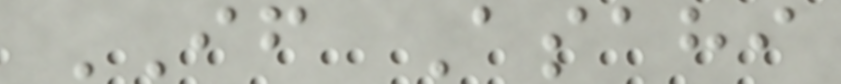IF Asahi
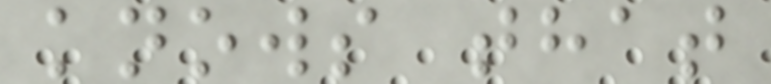knows that
